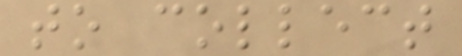to collect
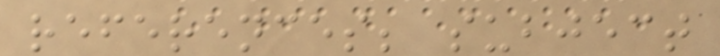references; subject
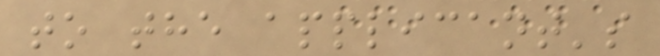to the applicant's
